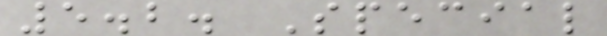5.2. Special
